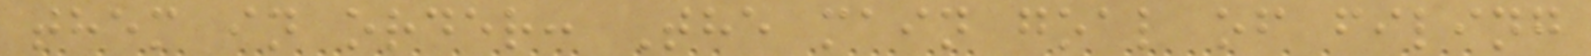them in order: The main goal of filing
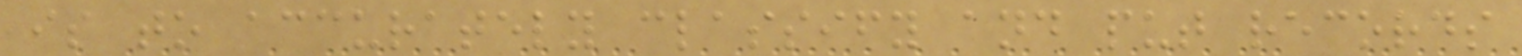is to accurately classify and put records
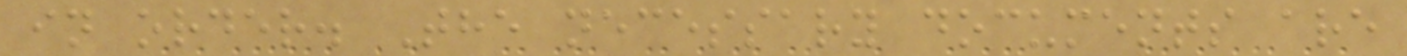in order. The necessary documents are
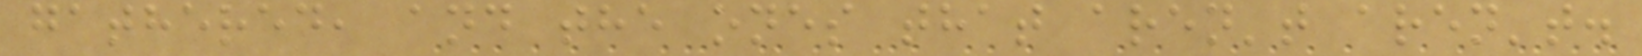gathered, and the ones that aren't aren't.
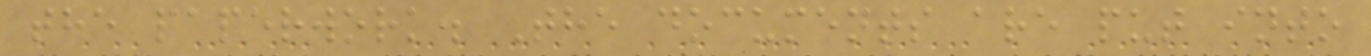the paperwork. The documents are put into
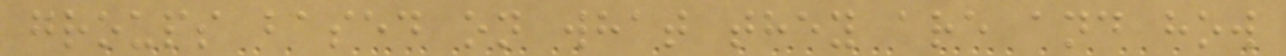groups based on what they are and how
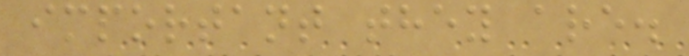important they are.
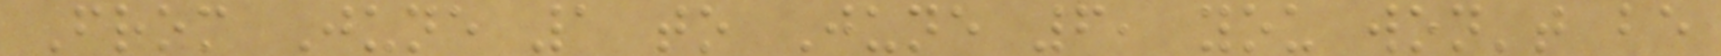From June 1 to June 6, you won't be
